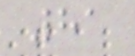81
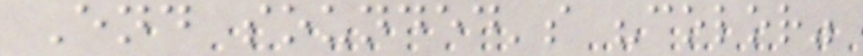End sounded's "color"
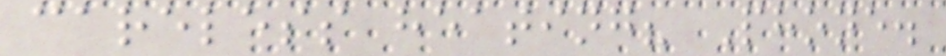careless heating? Phone.
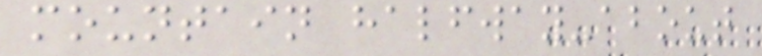mountain halfway-about
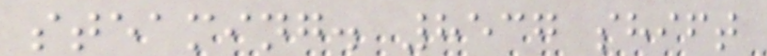steaming. 8537 shift
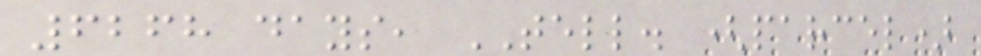6268 days, TELL. (parcel)
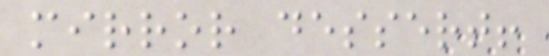mirror dessert!
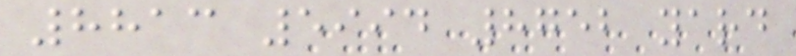8813 5994 8752 yard
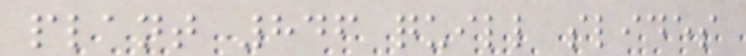plant 846 quill slides
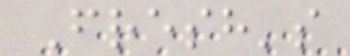Fresh's
